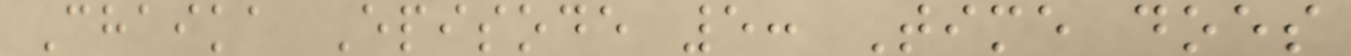Chaika Episode 5: Time does
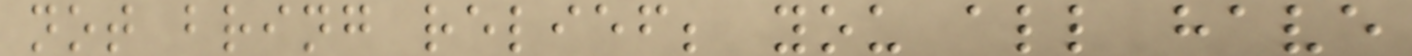not bring relief; you all have
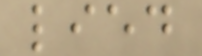lied
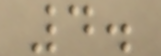4.
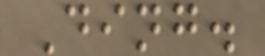Ding.
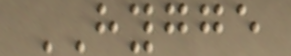HYGGE
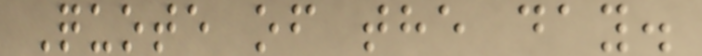Quote of the day.
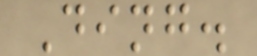Ding.
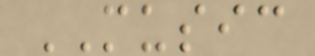MUSIC
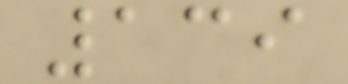139
